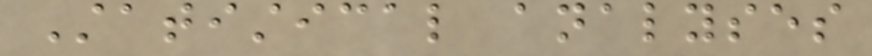Statistical analyses
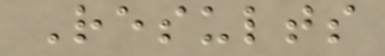Results
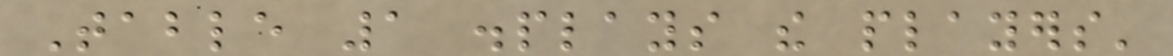Table 1 displays the players'
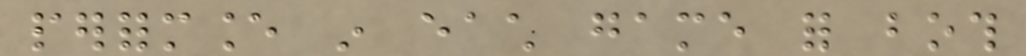performance in each game for both
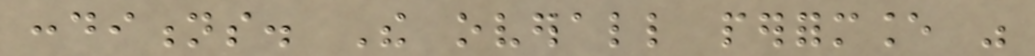conditions. The overall performance was
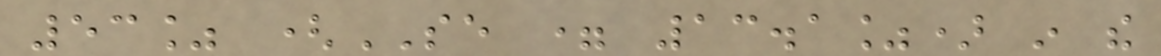53% (SE = 13.1%) in the
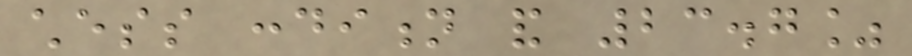chess condition and 23.7%
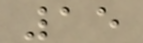15
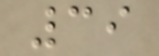39
